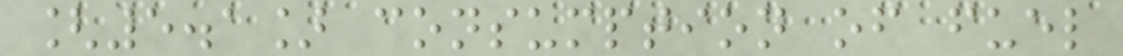[5.1] consumption of fuel
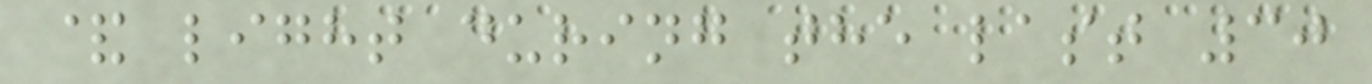& light during the last 30
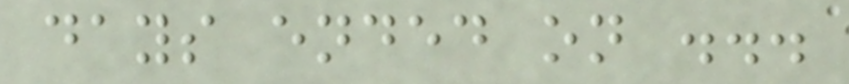days ended on ...
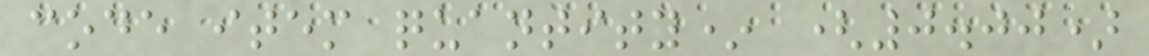code item quantity* (0.00)
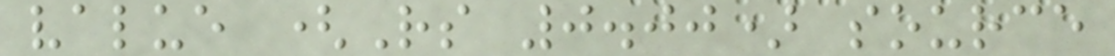value (Rs 0.00) source
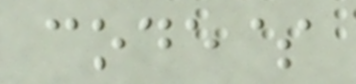code$
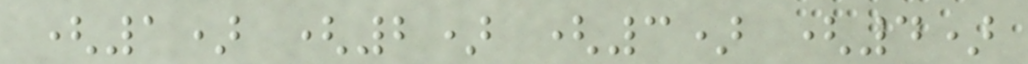(1) (2) (3) (4)
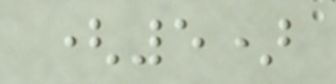(5)
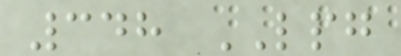348 LPG
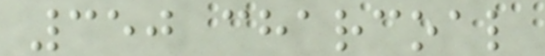350 charcoal
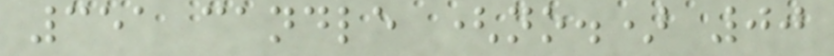351 candle (no.) 00
